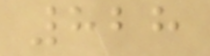828
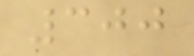300
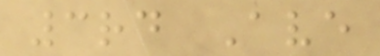3rd Ave
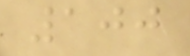100
